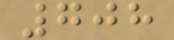708
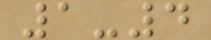1-4
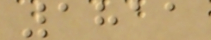1811
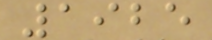1925
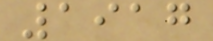1917
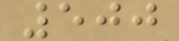500
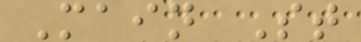Main St
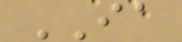IA
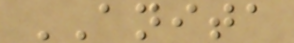ANITA
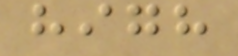high
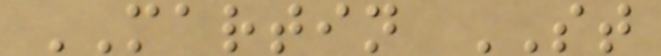MARTIN ST
